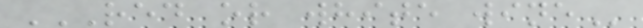RED OR WHITE WINE
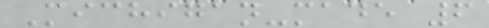Michigan-made 6
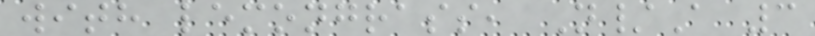with lemongrass, N/A 3
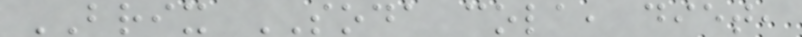BRIX SODA cola, diet,
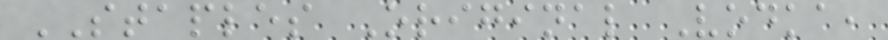STAPLES Original Vodka,
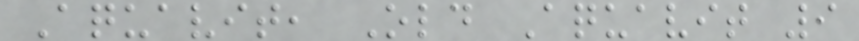Aquavit, Old Aquavit 9
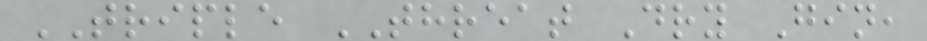TRIPLE THREAT Dry Gin,
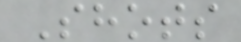Shots
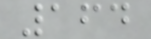164
